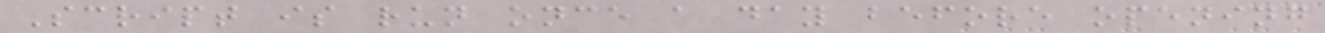Script is run once a day before opening
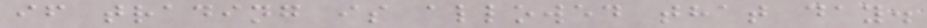if trading is allowed that day.
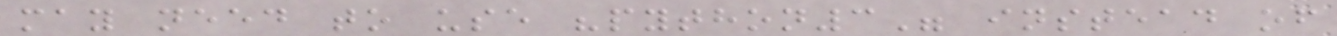may need to use "python3" instead of
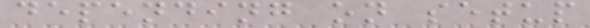depending on setup
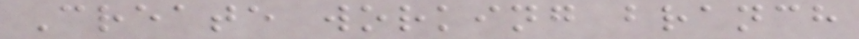Create working branch
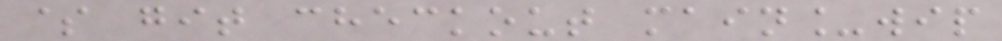$ git checkout main_wip
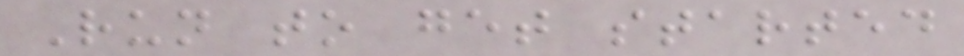Run to get started
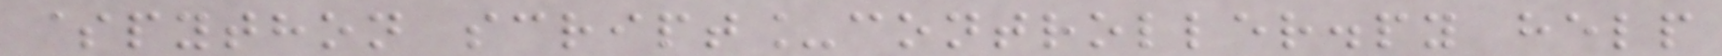$python script_controller.py help
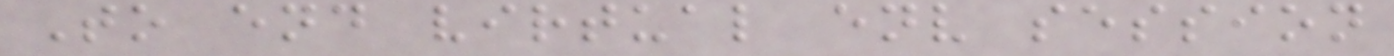To end virtual env session
